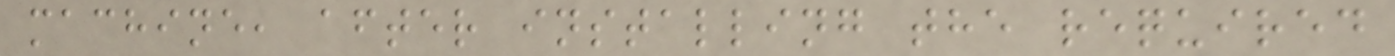machine, after installing the required
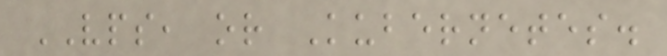VPS, or Kubernetes.
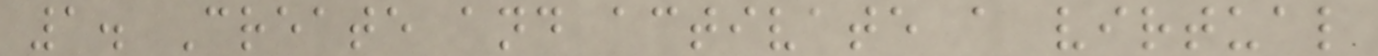1. Create and activate a virtual
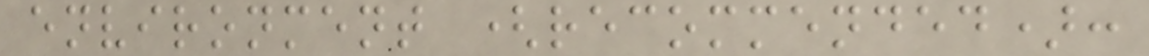environment (recommended):
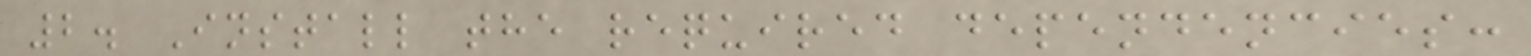2. Install the required dependencies:
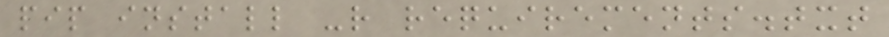pip install -r requirements.txt
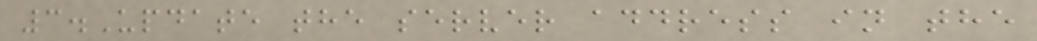3.Update the server address in the
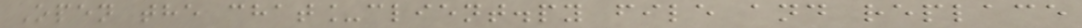Open the chat_client.py file and replace
